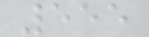555
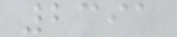2391
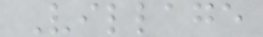Village
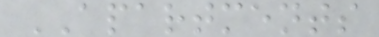APARTMENTS
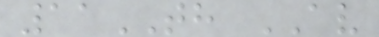11TH AV
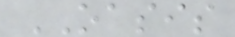OASIS
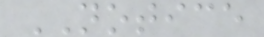NOTICE
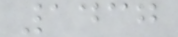1437
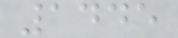1445
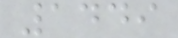1449
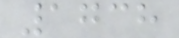1738
